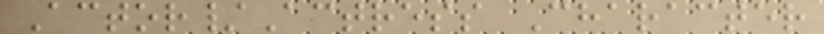Actor/Actress Character
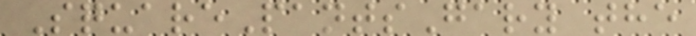SquarePantsGary the
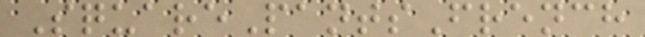SquarePantsFrench
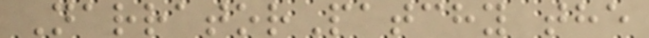NarratorPatchy the
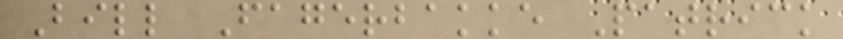Bill Fagerbakke Patrick
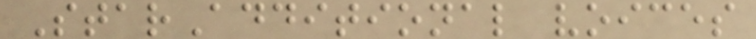StarAdditional voices
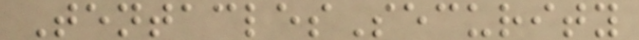TentaclesSecurity
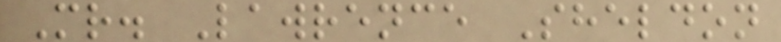Mr. Lawrence Sheldon
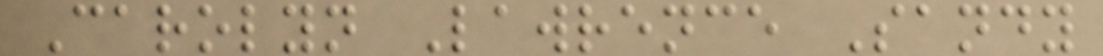Carolyn Lawrence Sandy
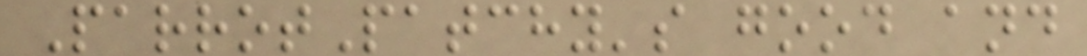ParrotPatchy's good and
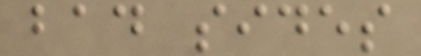bad sides
